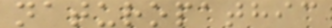naturopathic
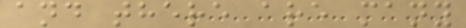and there are many
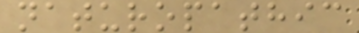naturopathic
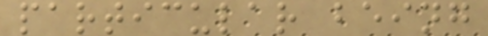particular being
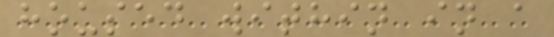housed within in a
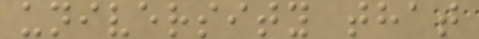university that
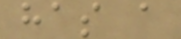has a
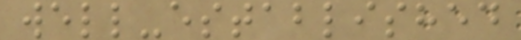well-established
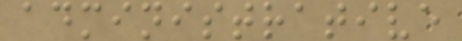administrative
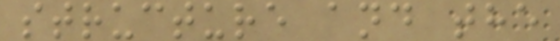structure and the
